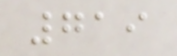719
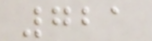721
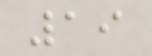19
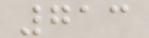713
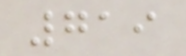719
